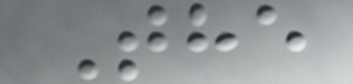The
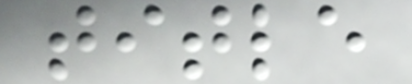title
